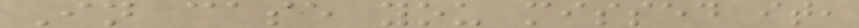In case you missed it,
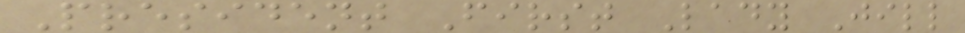President First Lady Jill
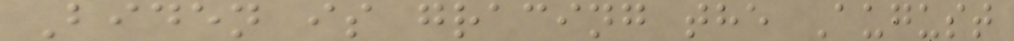Biden is gracing the August
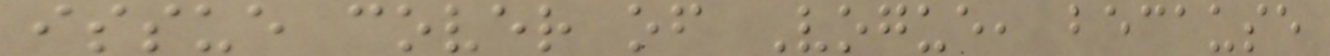issue cover of Vogue, because
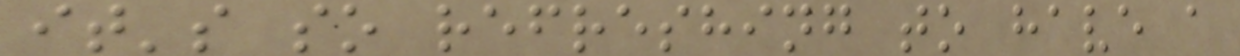it's so refreshing to have a
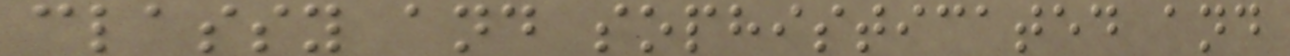classy and sophisticated and
